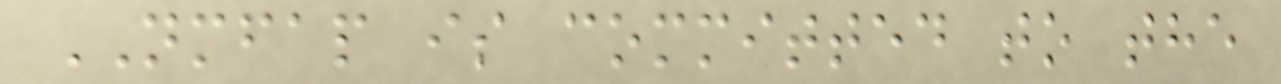NMFAP is committed to the
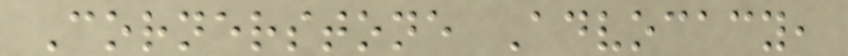Cornerstone Advocacy,
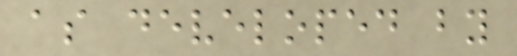as developed by
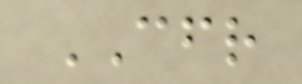CFR
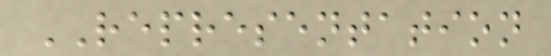REPRESENTATION
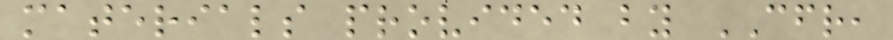materials provided by CFR,
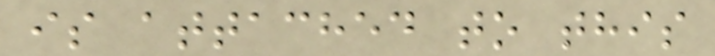is attached to this
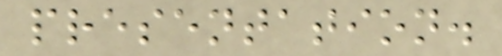presentation.
